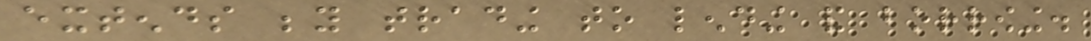extends beyond trading to lending and borrowing.
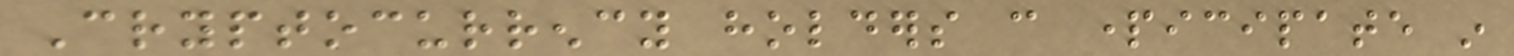Cryptocurrency holders can participate in
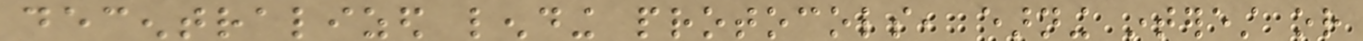decentralized lending protocols, earning interest or
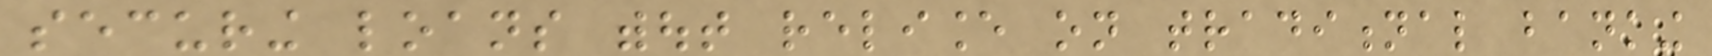securing loans without reliance on traditional banking
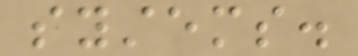systems.
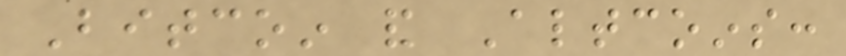Bitcoin and Altcoins:
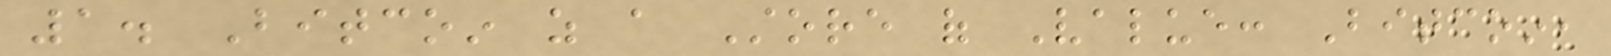1. Bitcoin as a Store of Value: Bitcoin,
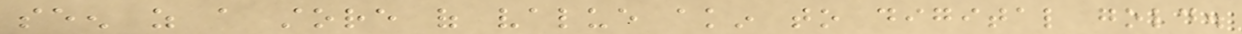seen as a store of value akin to digital gold.
